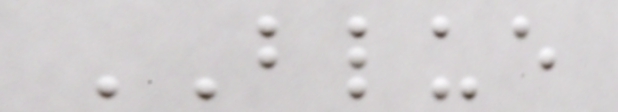BLUE
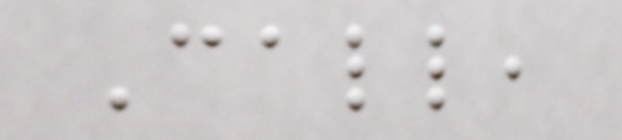Call,
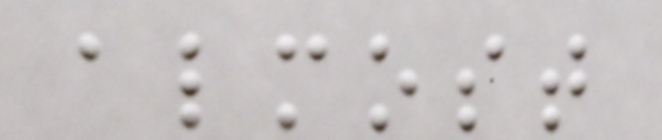almost
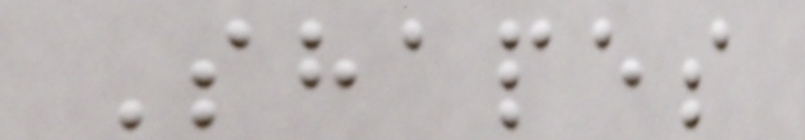Shapes
